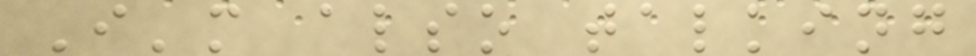I'm also talking
